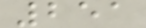251
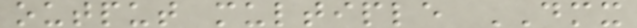output multiple DMX
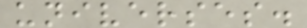universes.
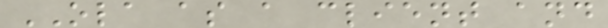OLA as a client and
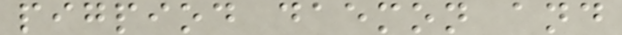pigpiod daemon and
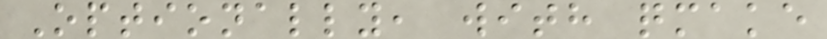Optionally, with qmake
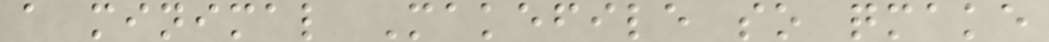a minimal Makefile so qmake
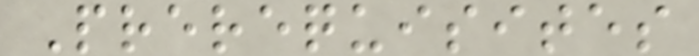Prerequisites
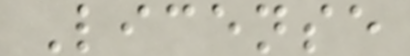License
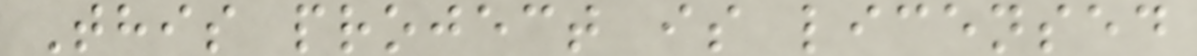This project is licensed
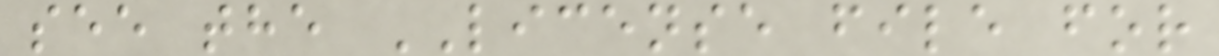see the LICENSE file for
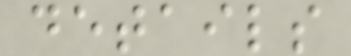details
